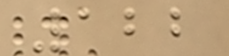122
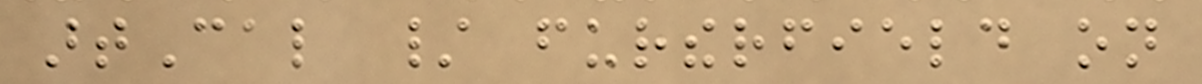artCal / furtherfield on
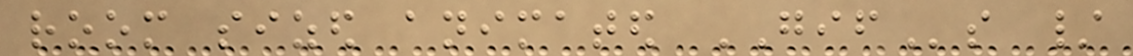room sized animated GIFs /
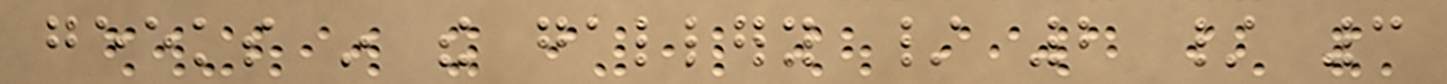geeks in the gallery / 2 / 3
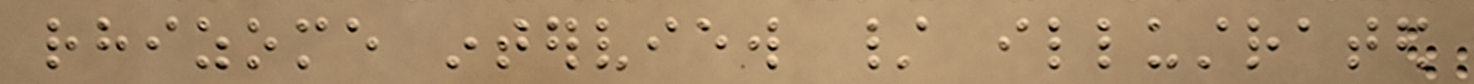rhizome interview / illustrated
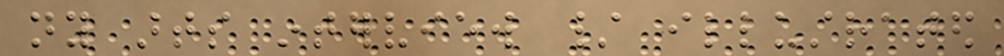ny arts interview / illustrated
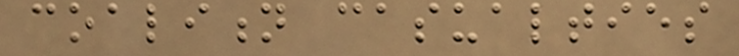coalition casualties
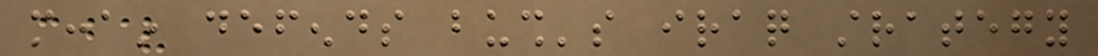mccain defends bush's iraq strategy
